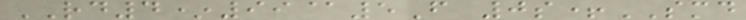RD4*99@5F 0s+SMD
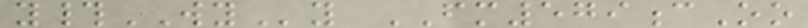y#WYy FM579cOo
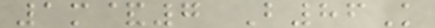1m&7 B86K
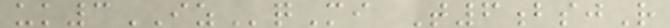uk3IZqMi T6bsjR
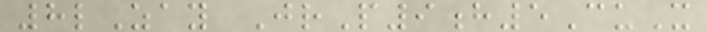8lZay JrP9h5CuX
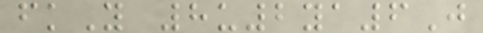fkY 8u2ya6J
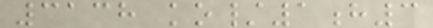3138 ko/1h3
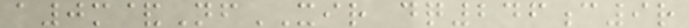a0m&NfXIR dq246c9r
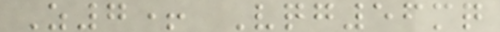Z7+ Vqg56mq
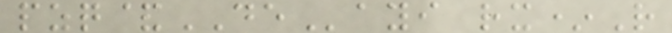pzq&DEayi rx*R
